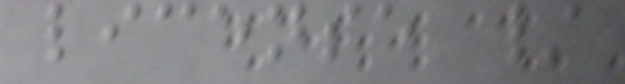license /
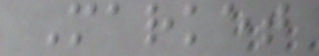Market
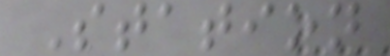Station
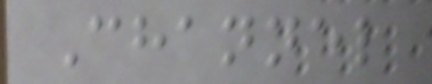Channel
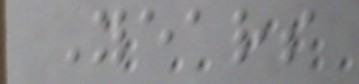Years
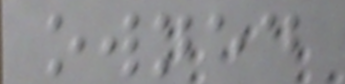owned
